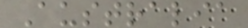Australia
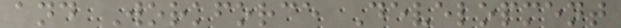and Workforce Development
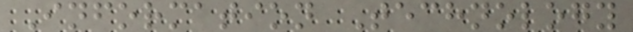Information Technology
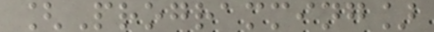[Programming]
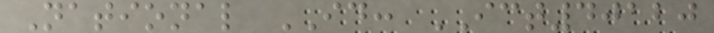National ID: ICT40120
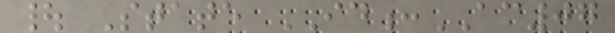| State ID:AC07
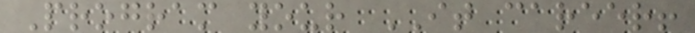Program your IT career!
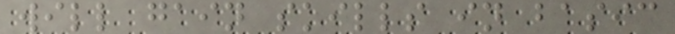will gain skills in basic
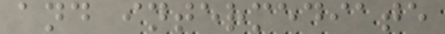and intermediate
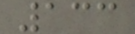133
